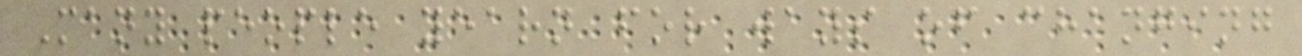Many people yearn for ways of changing
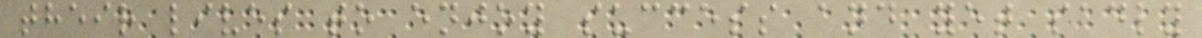their lives to enjoy success and yet sadly
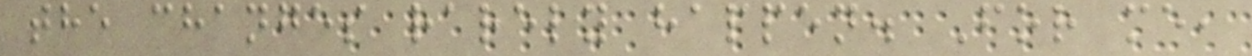the changes rarely happen. For me,
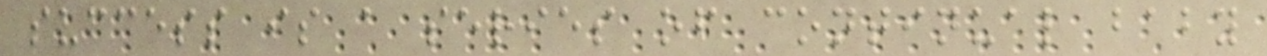success is a series of continual baby
